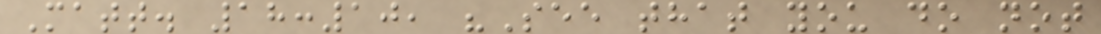Matt. 18:10, "See that you do not
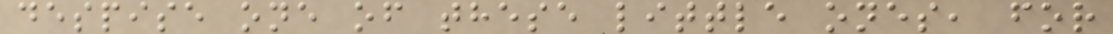despise one of these little ones, for
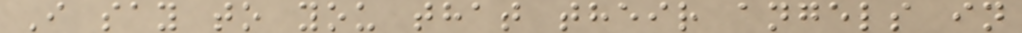I say to you that their angels in
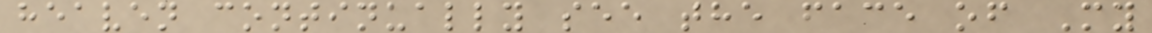heaven continually see the face of My
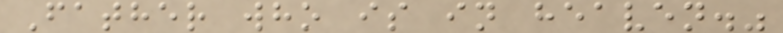Father who is in heaven."
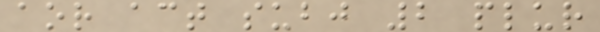aor act subj 2 plur
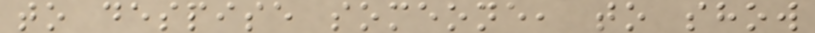to despise someone, to show
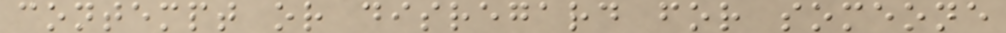contempt or disregard for someone
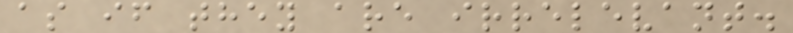as if they are irrelevant.
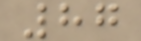87
